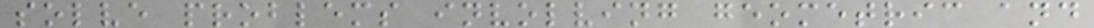solve problems involving geometric and
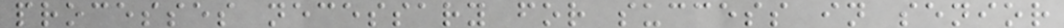processes necessary for success in senior
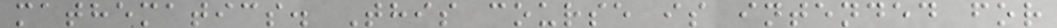mathematics. This course is intended for
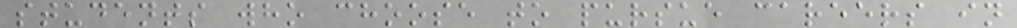students who choose to pursue careers in
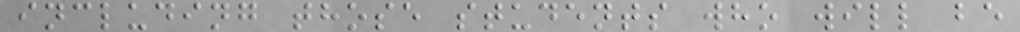including those students who will be
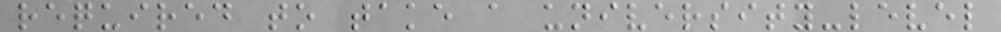required to take a university-level
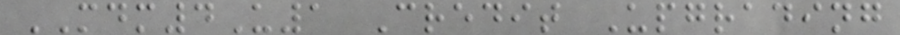MDM4U1 Credit Upgrading
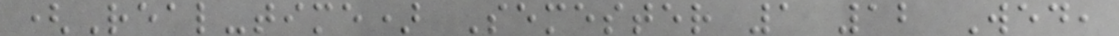(Real-time) Semester 1 12 Wed,
